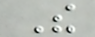The
